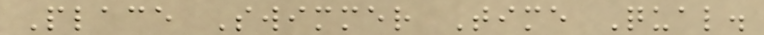Place Swimmer Time Qual.
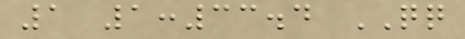1 1:33.4 QQ
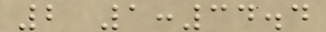2 1:34.4
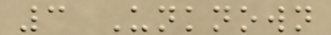3 Unknown
